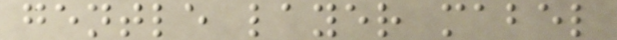gentle layer mabel
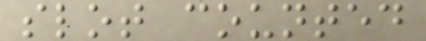slot counted
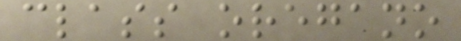class oregano
